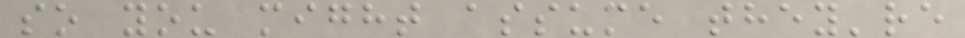so you might assume they're
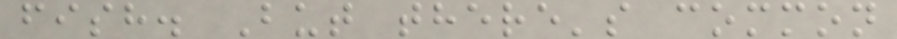fish. But there's common
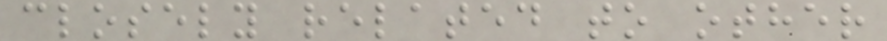closely related to other
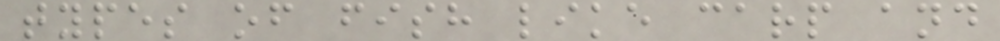types of fish like carp and
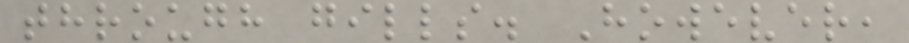through gills. However,
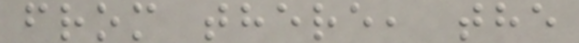from there, the
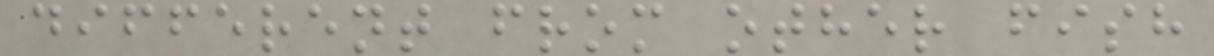different from other fish
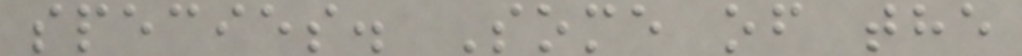species. Some of the
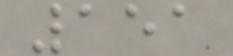151
